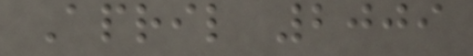April 2009
